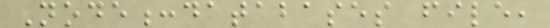Node:databases file,
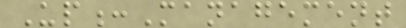Up:Management
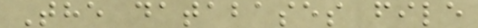The databases file
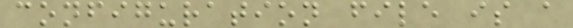configuration file is a
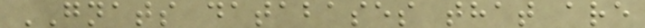GNATS databases that are
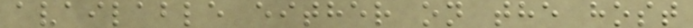available either on the host
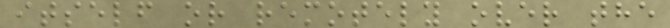itself or remotely over the
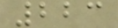223
